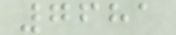7681
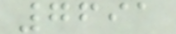7691
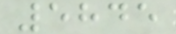5845
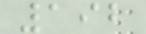192
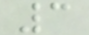3
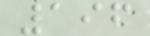196
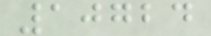10724
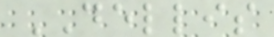DELLIS
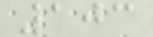103
